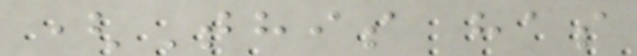(This has
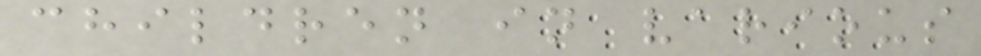children in various
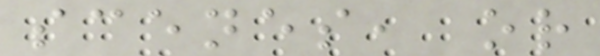scenes, or
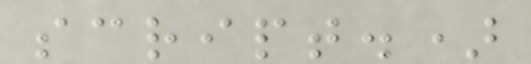script.)
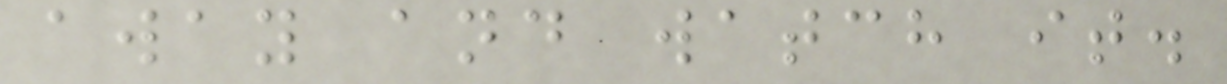away and watch it.
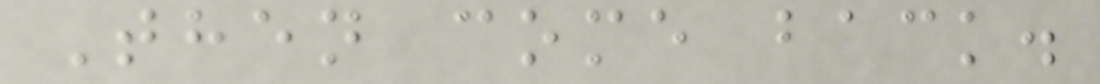Then come back.
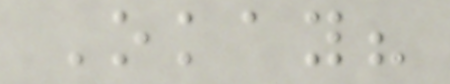Okay?
